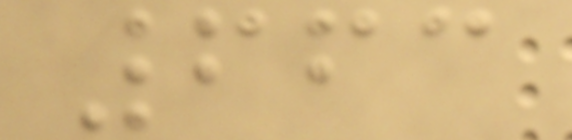663
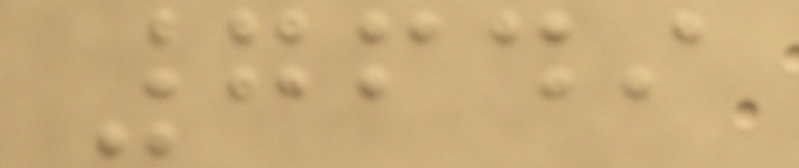7649
